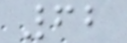62
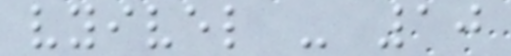vyivel - 10
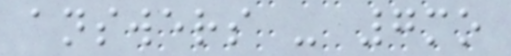answers - 7mo
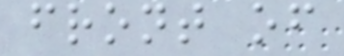front of
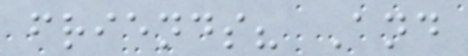friends? And
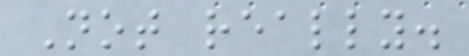Not really.
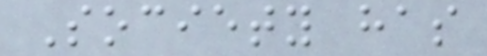Society has
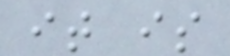it is
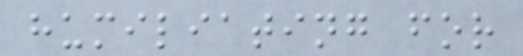humiliating for
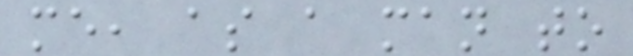me, as a man to
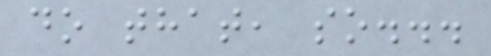do that, so...
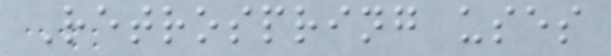Retrospring uses
